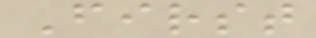First
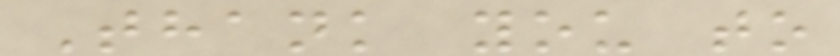Thank you to
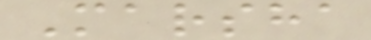Marsha
